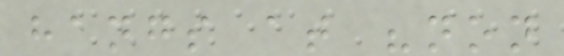hangs at "non
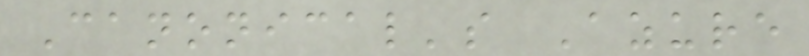Canonical's Azure
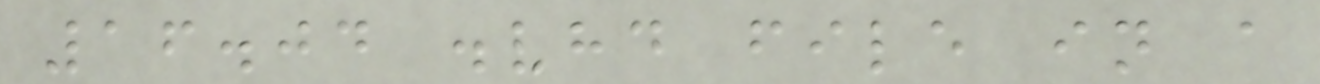16.04 .vhd file in a
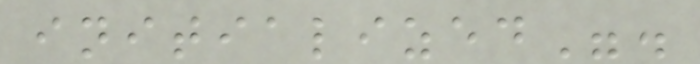initialized".
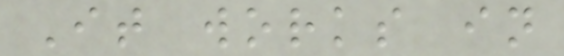It works in
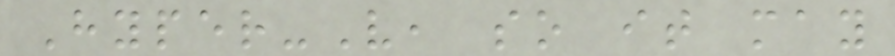Hyper-V, so it may
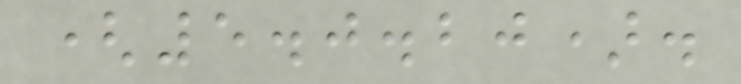(5.0.20).
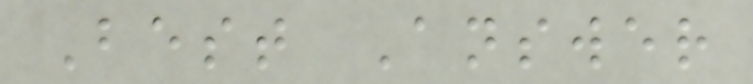Best Answer
